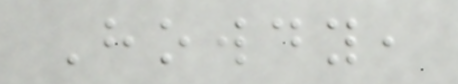Howdy,
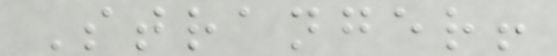Stranger!
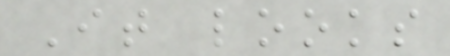It looks
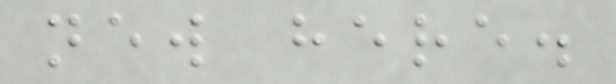new here.
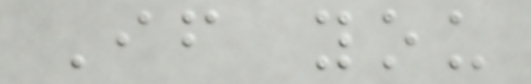If you
